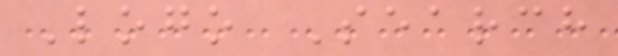Logo Search
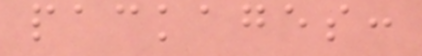packages:
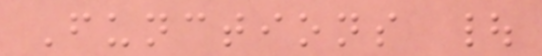Functions |
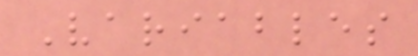Variables
